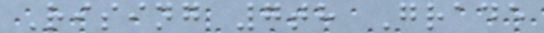Rising 7th Grade
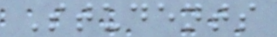Students
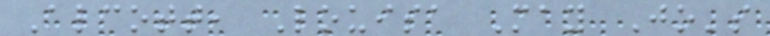Alcott, Louisa May Jo's
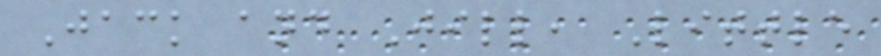Jack and Jill, Little
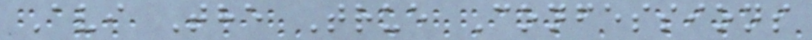Avi The True Confessions
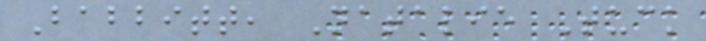Babbitt, Natalie Tuck
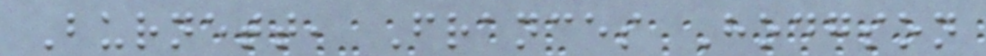Burnett, Frances Hodgson
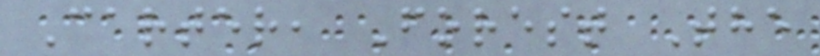Carter, Forest The
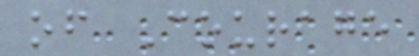of Courage
